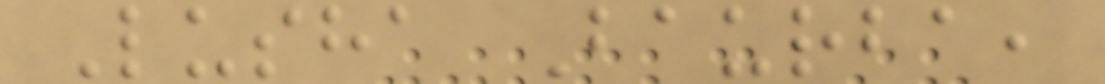Lusha Baurba,
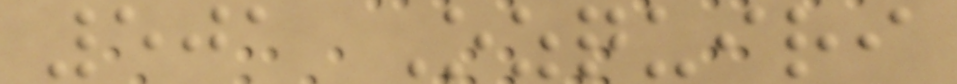501 Ozquiri
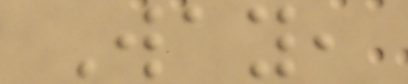Way,
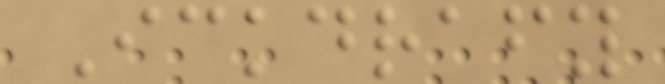Ickdrafy
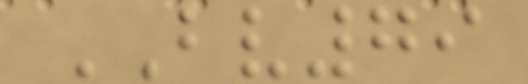BV79
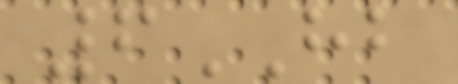6HB
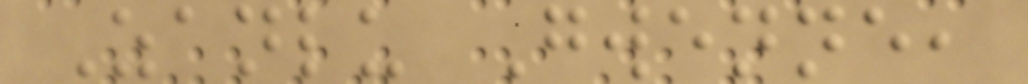Zanlu Gwenne,
